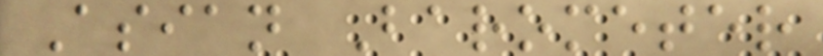Asian Barometer
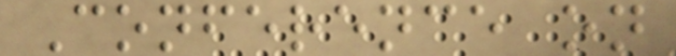Conference on
